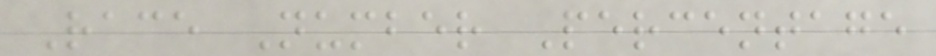Race Number Percentage
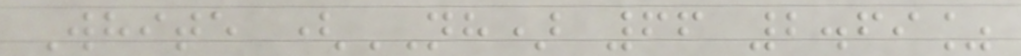White (NH) 66 2.69%
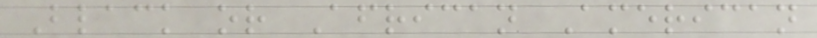Black or African American
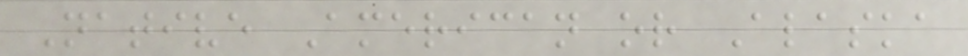Native American or Alaska
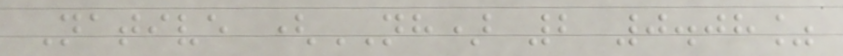Native (NH) 2 0.08%
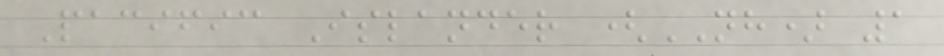Pacific Islander (NH) 1
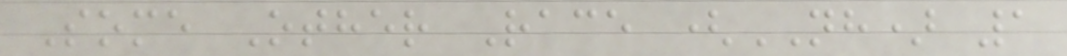Some Other Race (NH) 1
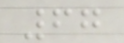67
